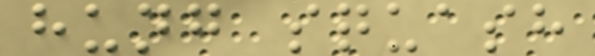hung squash
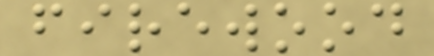firewood
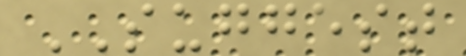SUGGEST
